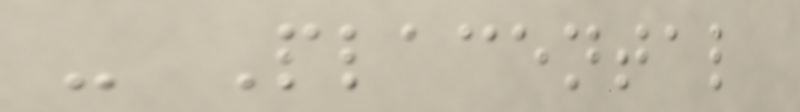- Placental
